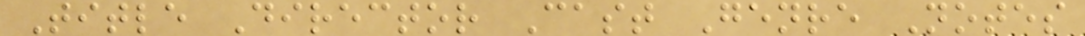Title Director Cast Genre Notes
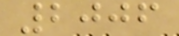2006
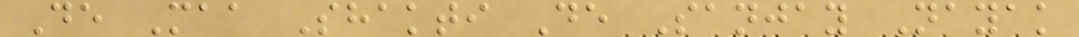De Maa Shakti De Sanjay Nayak
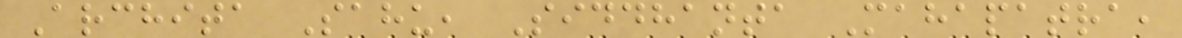Archita Sahu, Siddhanta Mahapatra,
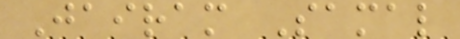Jairam Samal
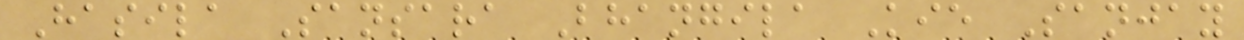Hasila Sansara Bhangila Kie Sanjay
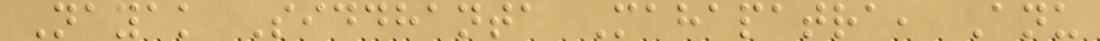Nayak Siddhanta Mahapatra, Anu
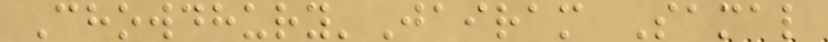Chowdhury'Jairam Samal
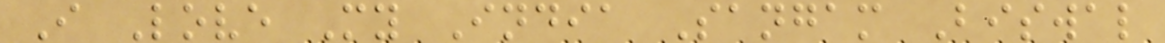I Love My India Sangam Biswal
